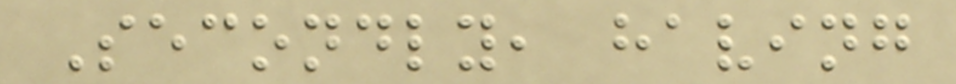Secondly, having
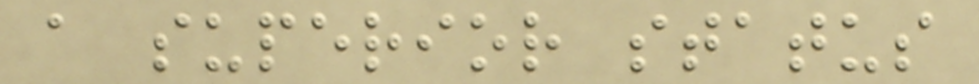a superior status
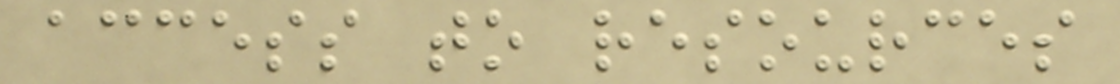access to resources
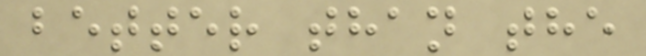better than the
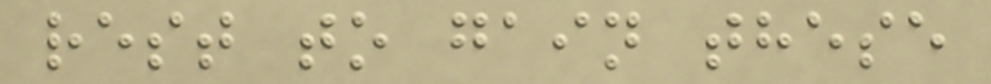rest to gain these
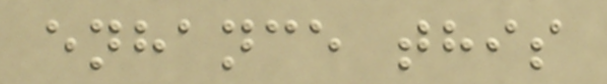enhance this
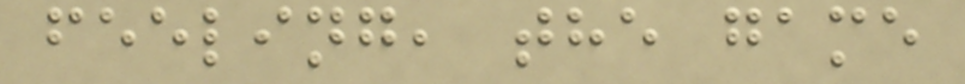feeling, the game
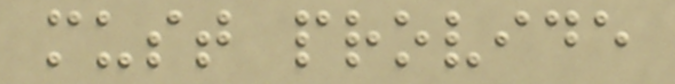must provide
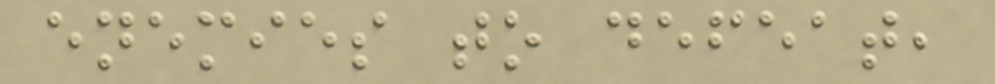enemies to defeat,
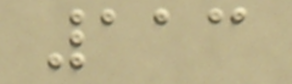113
